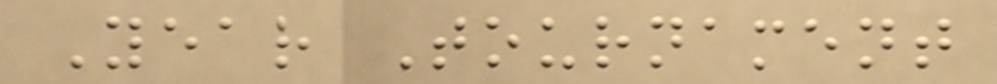Year Tournament
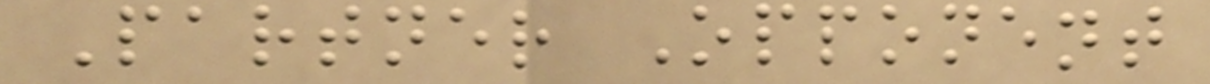Partner Opponent
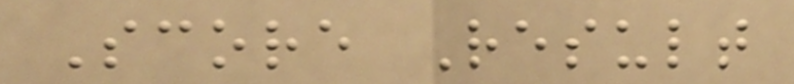Score Result
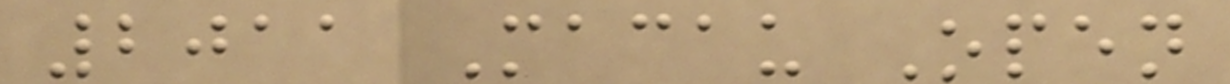2011 Macau Open
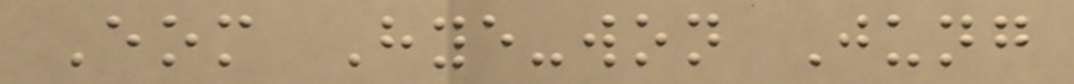Eom Hye-won Jung
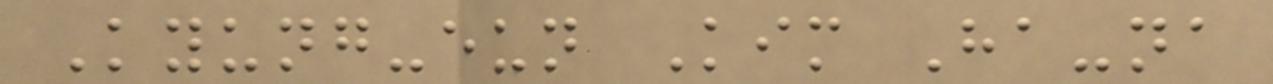Kyung-eun Kim Ha-na
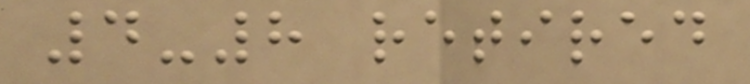4-8 retired
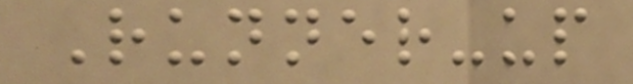Runner-up
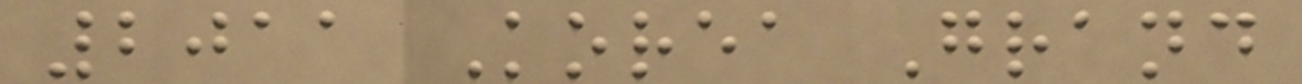2011 Korea Grand
